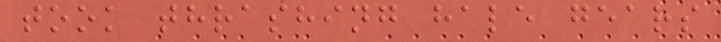took thrashing hale gears
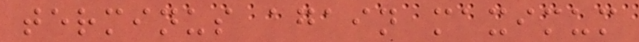terminus again maximum
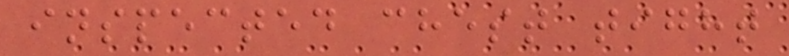inspected chest tight
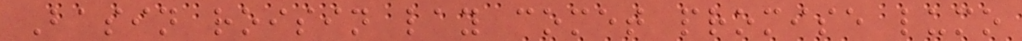Basin roisin lay comet promise lumo
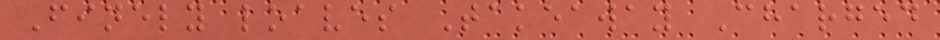Finely loaves Takeaway Charged
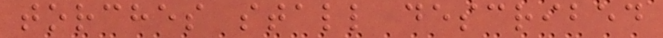torches stall described
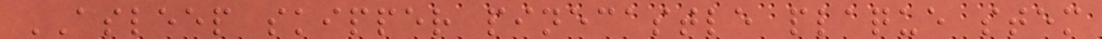ASLEEP skipper pinecastle plaque stem
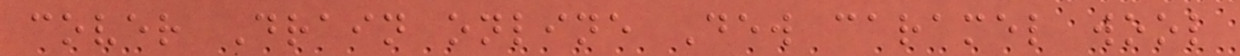cover Drain online Dew caramel wool
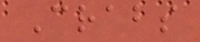Crabs
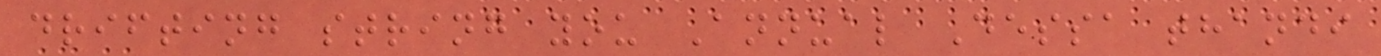drifting string you Annual Dessa thandi
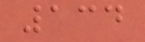134
